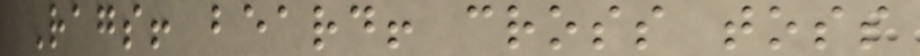Rags! beard! cross toss
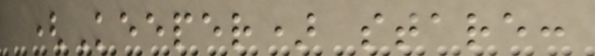(Keeper) stare:
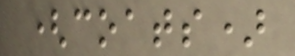(coats)
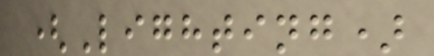(Lighting)
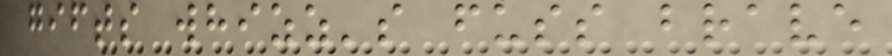gifts whizz's fuss brave
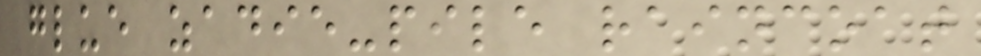glue zadie-pile raincoat
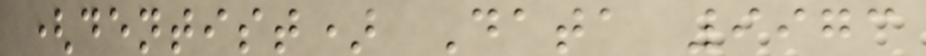(dentist) Data 9973
